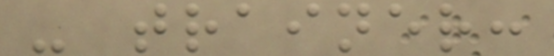- trainer:
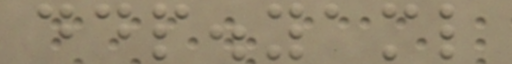ddp.yaml
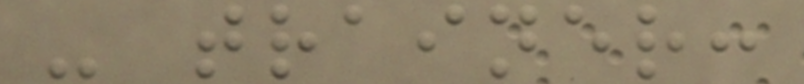- trainer:
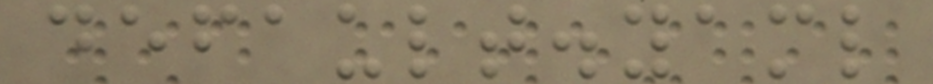default.yaml
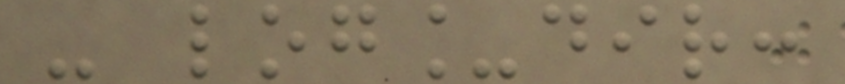- log_dir:
